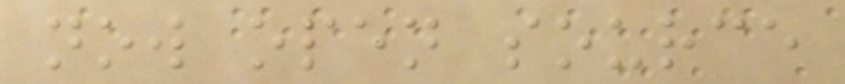now open source
